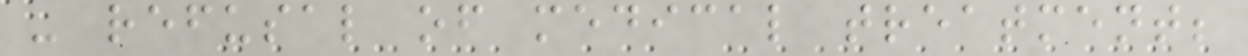- refusal of medical treatment;
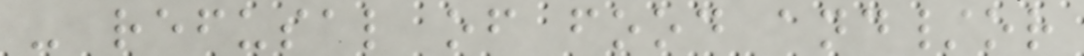- refusal of food and/or
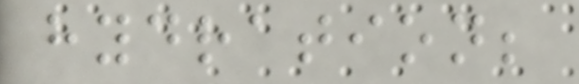hydration;
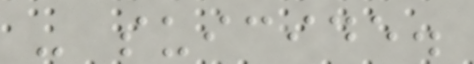- suicide.
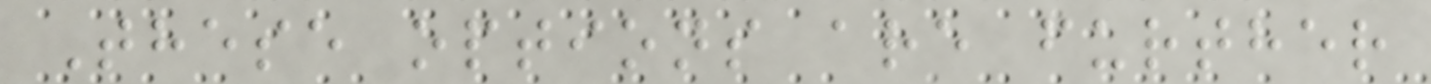These options are further
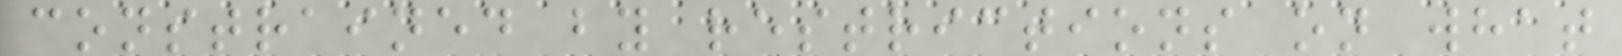constrained by restrictions on what
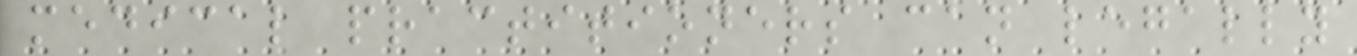medical practitioners can legally
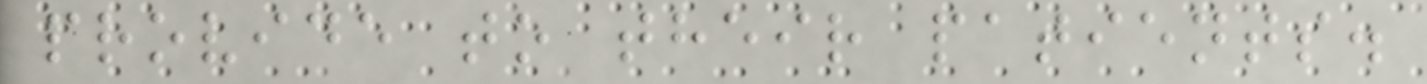provide to their patients.
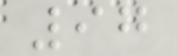97
